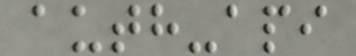auth-api
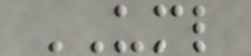UML
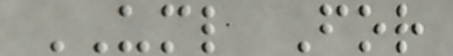UML For
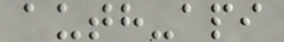auth-api
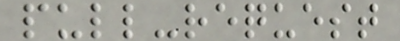pull-request
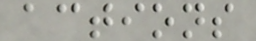actions
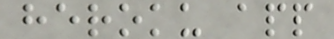heroku app
